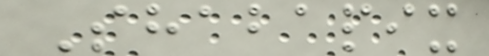Shabapix
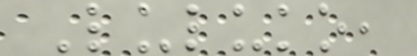Luluko,
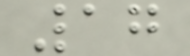17
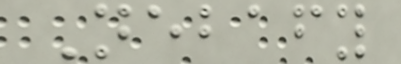Nebafy
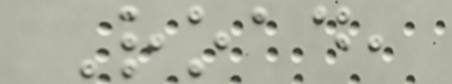Road,
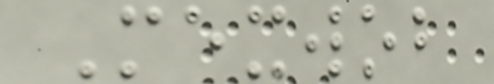Mexwob
